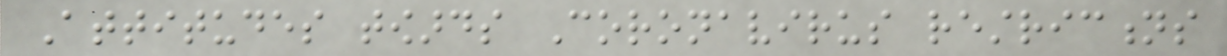Attitudes towards Coronavirus restrictions
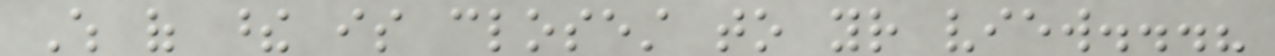Which of these is closest to your view...?
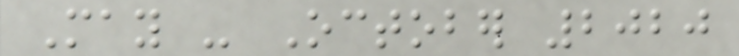May - October 2020
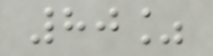80%
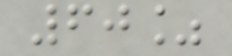60%
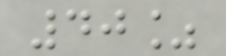40%
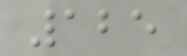125
